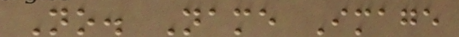No. Name Image
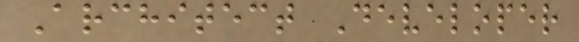Architect Developer
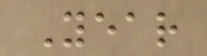Year
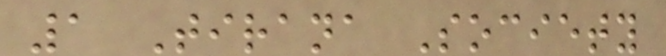1 Tirana Society
